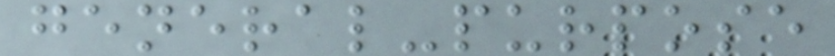general-purpose
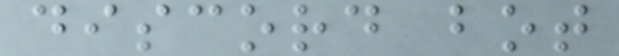discord bot
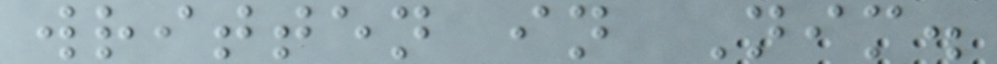written in Nim.
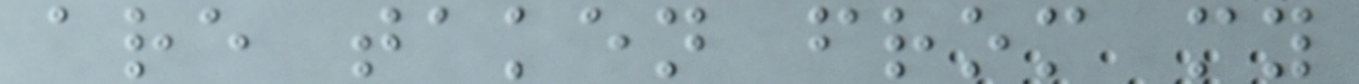are taken from my
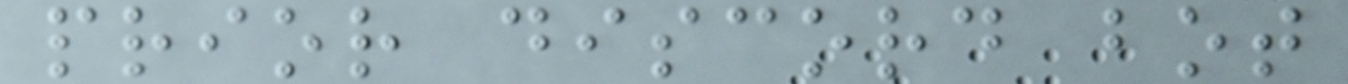prior discord bot
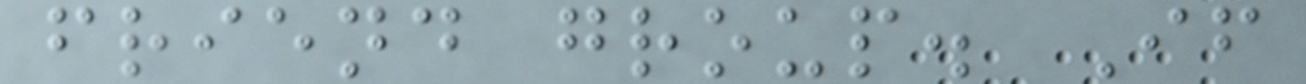friend group. If
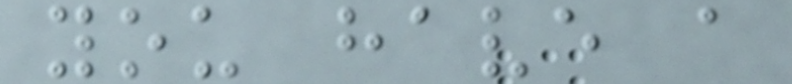you have a
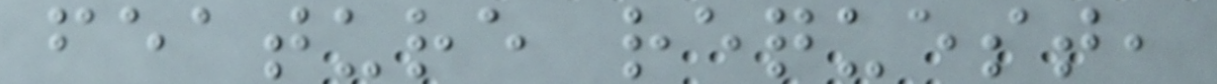feature request,
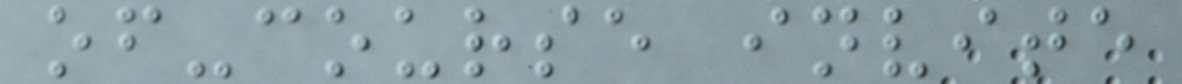of-course invite
